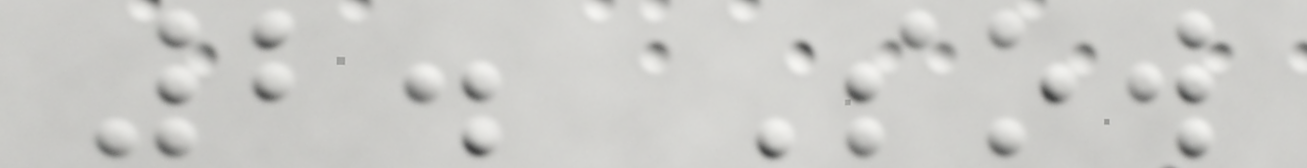2. Sow
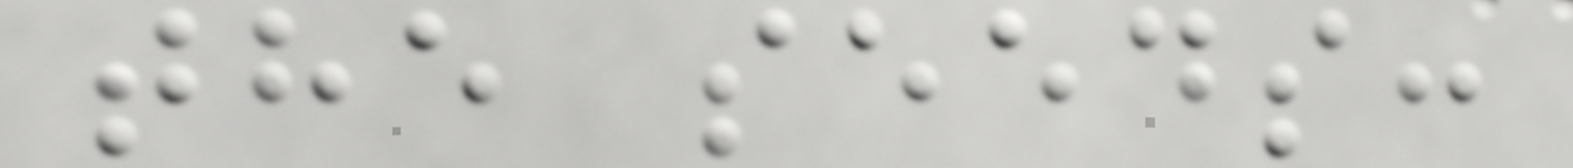the seeds:
